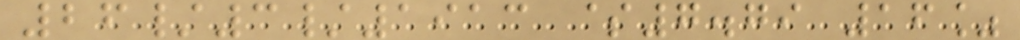26/3/1913 $7.79 16%
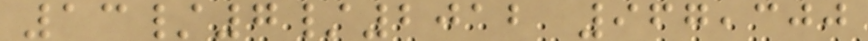13/7/2012 967,300
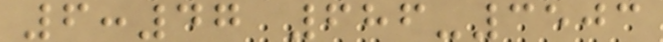6:47 686-3503
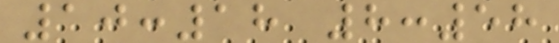10:18 8:58
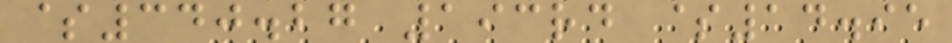$340.27 193rd $14.95
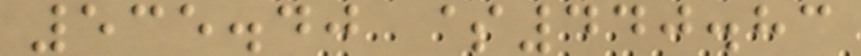535.40 $440.83
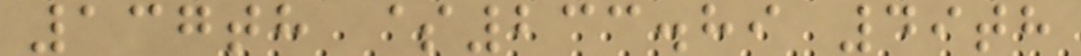137th $233.89 49th
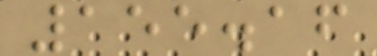155.16
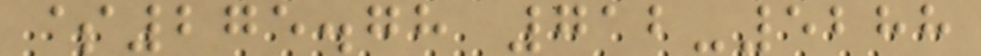$275.78 712-5288
